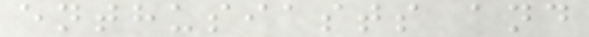enthusiasts and
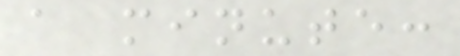a minute:
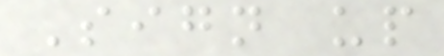Sign up
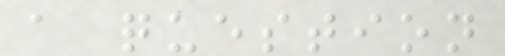a question
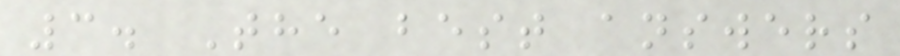3. The best answers
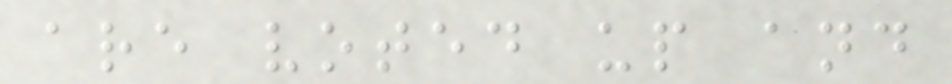are voted up and
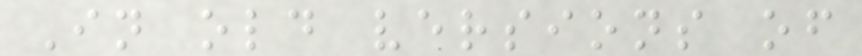In old versions of
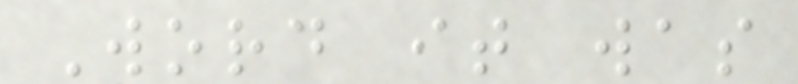Word it was
